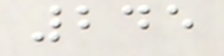245
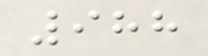988
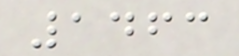1463
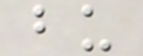bu
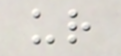ur
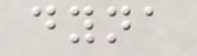dyna
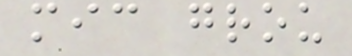mic grou
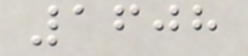1608
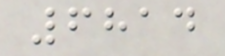6814
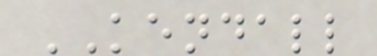KENDALL
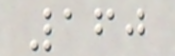160
